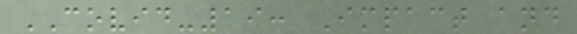COVID-19: Impact and
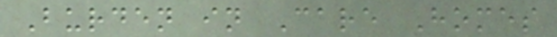Burden in Care Homes
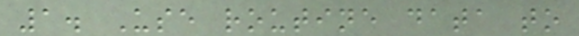1. Use routine data to
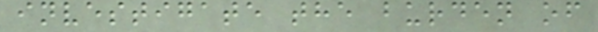investigate the burden of
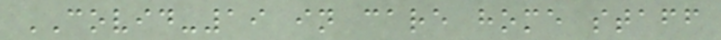COVID-19 in care home staff
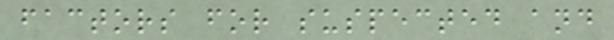factors for suspected and
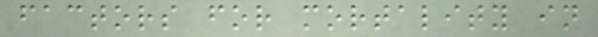factors for mortality in
